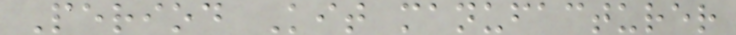Period Kit manufacturer
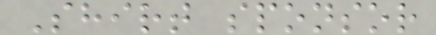Shirt sponsor
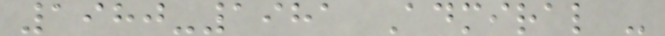1980-1981 Admiral -
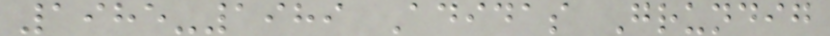1985-1989 Adidas Grundig
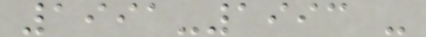1991-1993 -
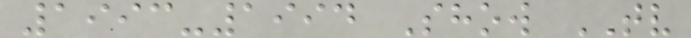1993-1994 Show TV
